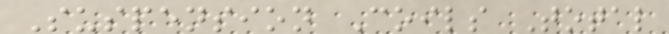Suspension Coils Total
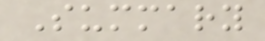Summary
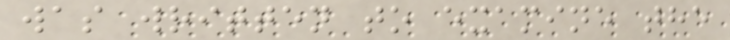was written to examine the
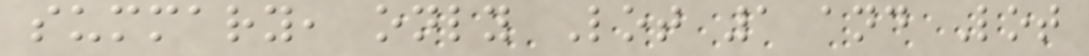summary, only Lot 1 and Lot
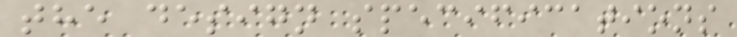the design specifications
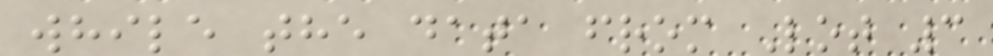while the data from Lot 3
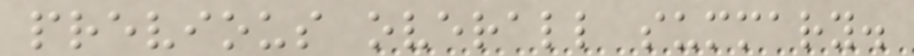previous overall summary.
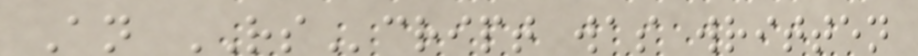An RScript was written
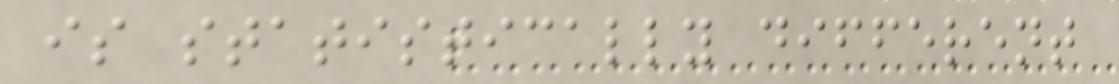is statistically different
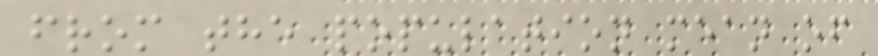from the population mean of
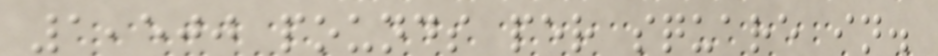1,500 pounds per square in.
